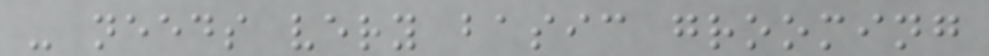- needs very basic grooming
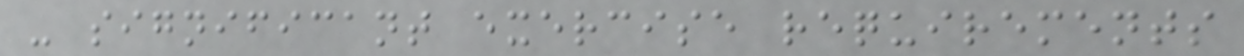- significant exercise requirements
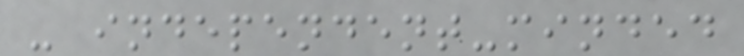- independent-minded
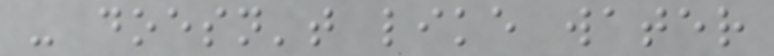- doesn't like water
